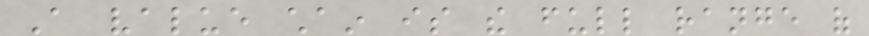A value chain is the full range of
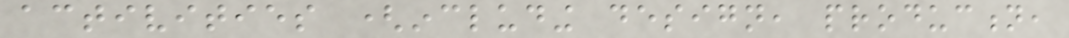activities (including design, production,
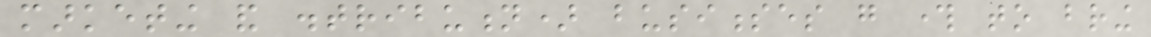marketing and distribution) businesses go through to bring
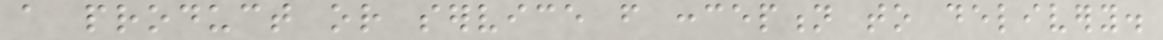a product or service from conception to delivery.
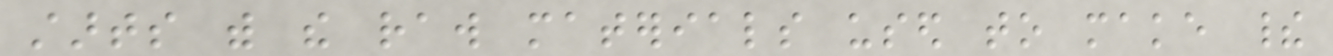starts with the raw materials used to make their
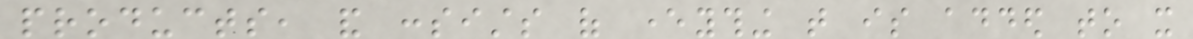products, and consists of everything that is added to it
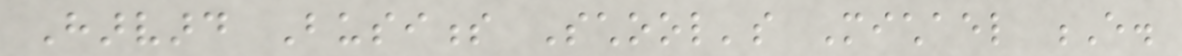Harvard Business School's Michael E.
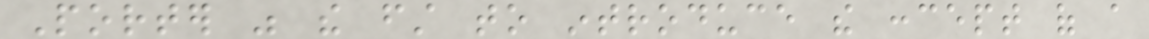Porter was the first to introduce the concept of a
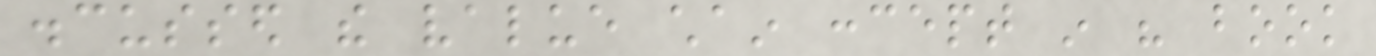discussed the value chain concept in his book
